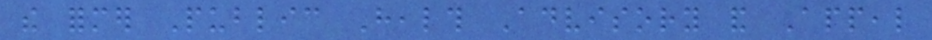the former Public Health Advisory and Appeal
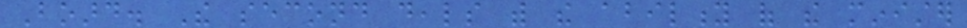Board. The second deals with the ability of the minister
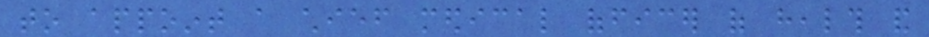to appoint a chief medical officer of health and
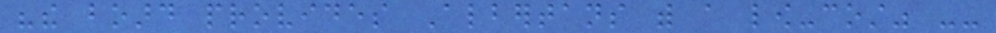"the board provides Albertans with a low-cost" --
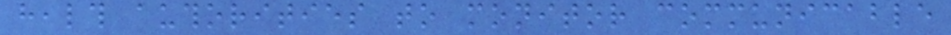health authorities to monitor communicable
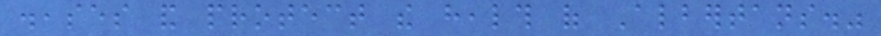diseases and protect the health of Albertans."
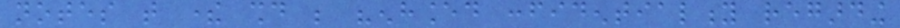notes that there should be "enhanced confidentiality regarding
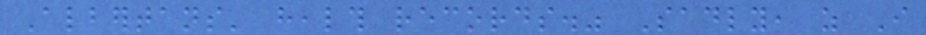Albertans' health records." Sadly, as I
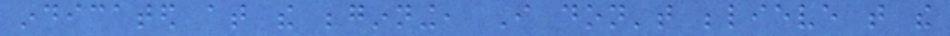indicated at the beginning, I don't believe that the
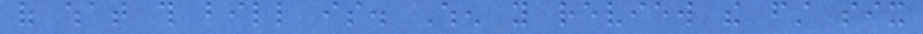of what this bill is. When you review the first six
